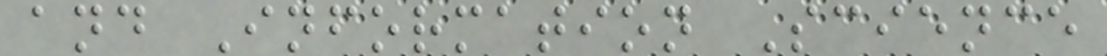and Information Science
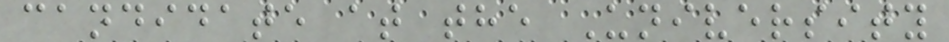candidate at the University
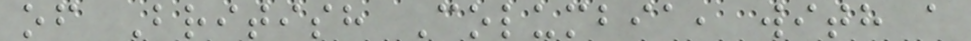of British Columbia, with a
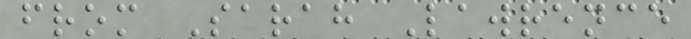from Sarah Lawrence
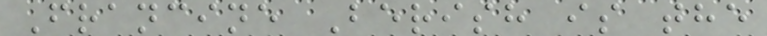Francine Berish is the
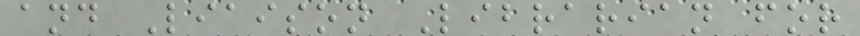and Liaison Librarian for
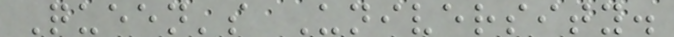Queen's University.
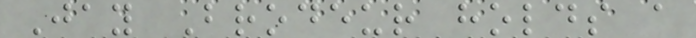Jay Brodeur holds a
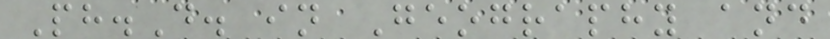Ph.D. in Geography and
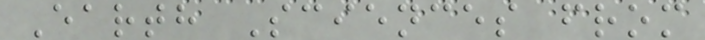Earth Sciences from
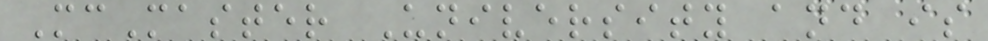McMaster University and is
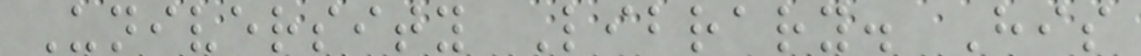University Library. His
